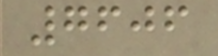7606
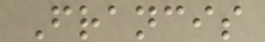Francis
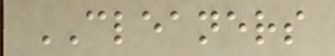CLEANERS
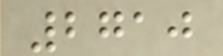2710
